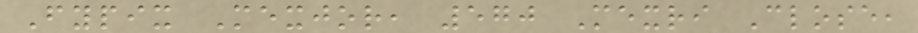Fypix Mexjor, 570 Mexri Close,
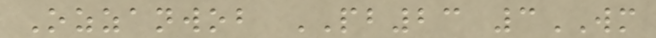Ozzanwob PB23 3WM
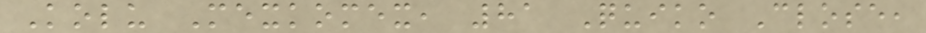Kolu Mexkomex, 81 Quiko Close,
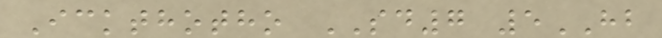Ickthotho SD7 5HB
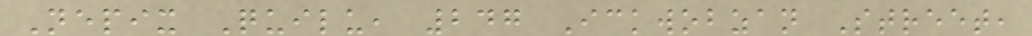Nepix Quilu, 247 Ickwobzan Street,
